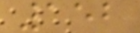152
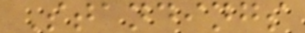Standings
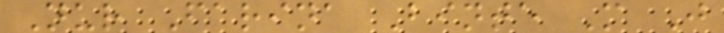Nur Farina Binte M J
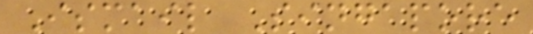Ismail Singapore
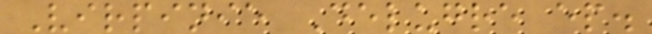Virpinie Delugre ep.
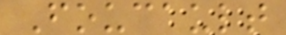Foucault
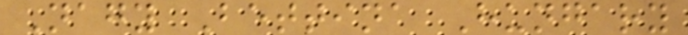Nagy Bettina Hungary
